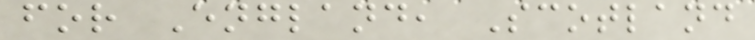for England, Scotland
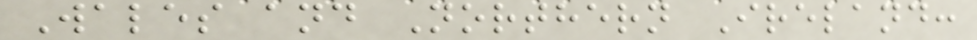Wales and Northern Ireland:
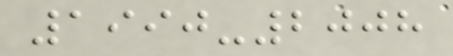1990-2008
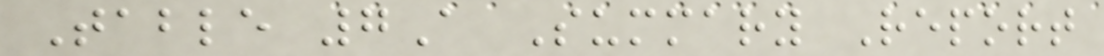Table 7A Summary Report
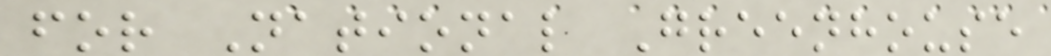for National Greenhouse
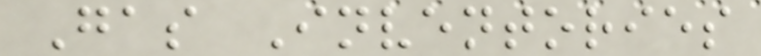Gas Inventories
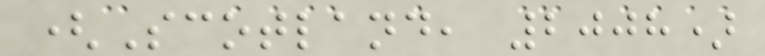(Scotland, 2008)
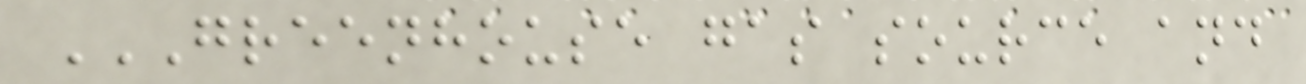GREENHOUSE GAS SOURCE AND
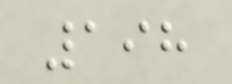198
